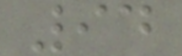94
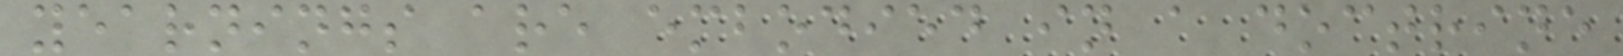yearnings are embodied in a doctrine
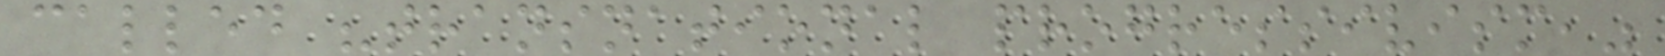called "transnational progressivism,"
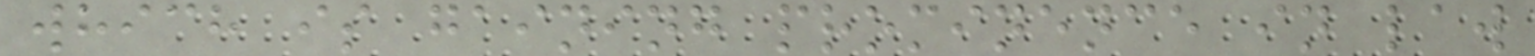which is gaining prominence in law
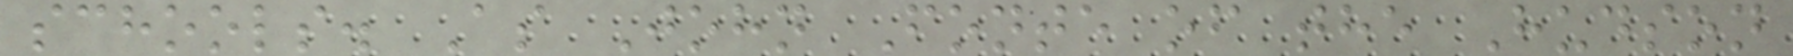schools. As John Fonte of the Hudson
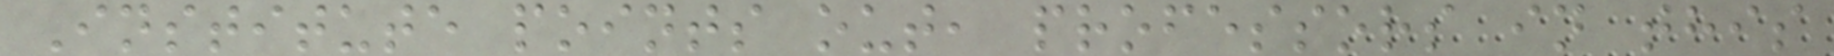Institute points out, professors in this
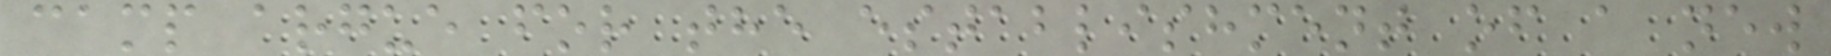camp argue for the establishment of a new
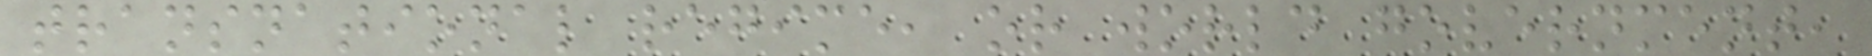transnational regime, or world government,
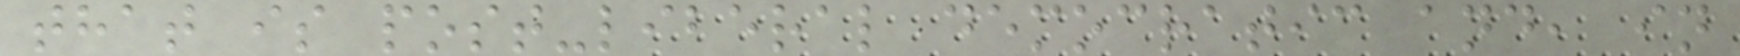that is post-liberal democratic and, in
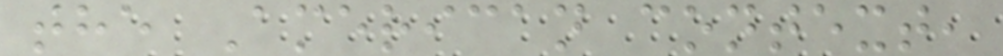the American context,
